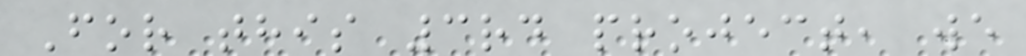For this 3rd project, we
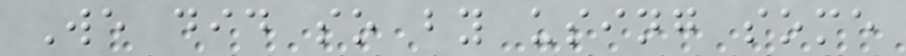We did so by using some
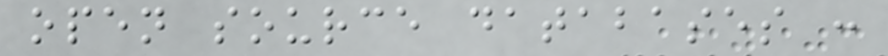open source databases :
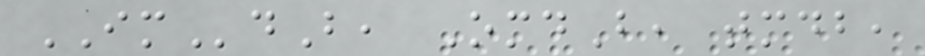IMdB, OmdB, tmdb,
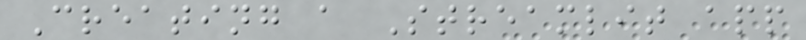Creating a Streamlit app
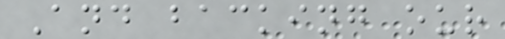And backing our
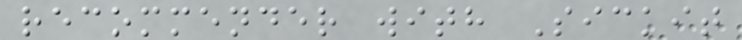recommender with Sickit
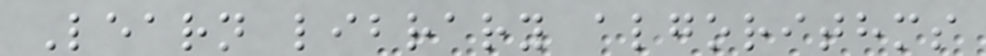Learn library algorithms
